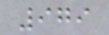979
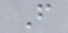F
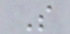S
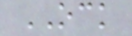OCK
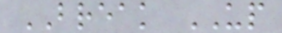BREAK UP
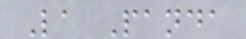La Panda
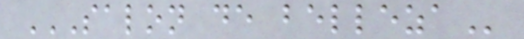SALON DE BELLEZA
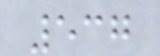537
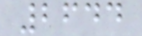2644
